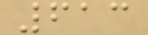613
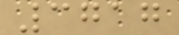3717
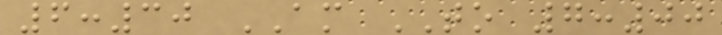6:30 AM TO 7:00
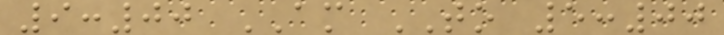9:00 AM TO 5:00
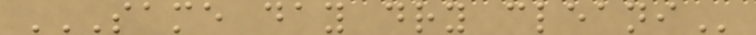SAME DAY DRY CLEANI
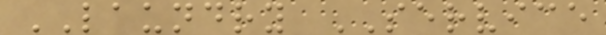LAUNDRY SERVICE
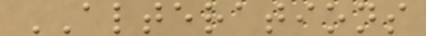ALTERATIONS
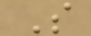S
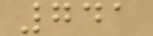741
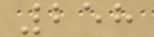258
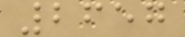2657
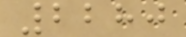2280
